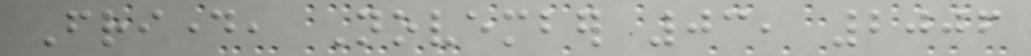Friday, November 03, 2006
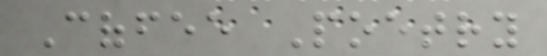Coffee Poetry
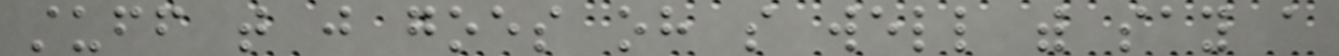stuff that just goes oh so well with say a
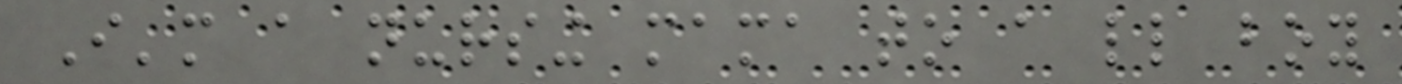I'm a nursing mama to a little boy
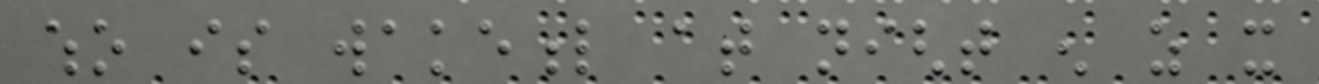who is wakeful at night enough as it
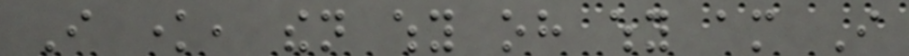I know, then why oh why am I
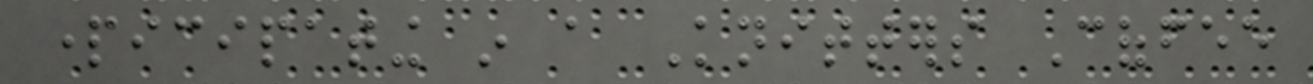participating in a Knitters Coffee
